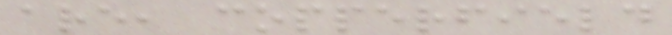are, copperfield
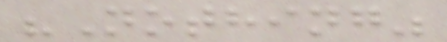"Nothing"
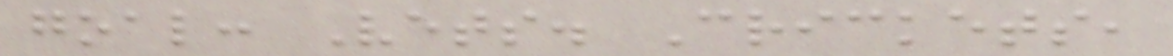goal: Vets. Crickets,
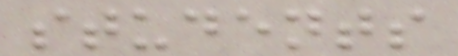students
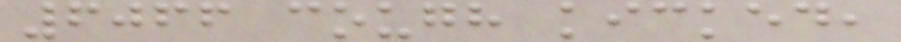6066 cough kicked,
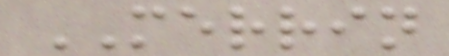MERRIN
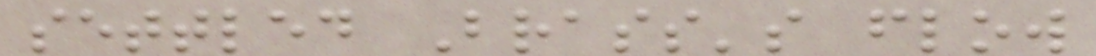settled Brass's flow
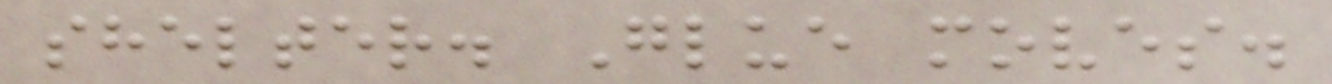shelter. Glue moves.
